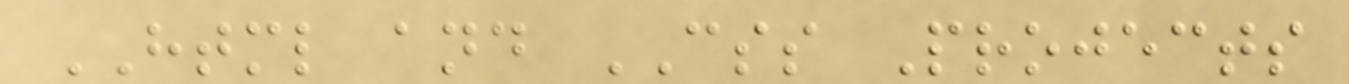HTML and CSS Projects
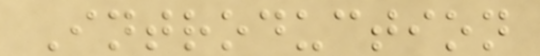Introduction
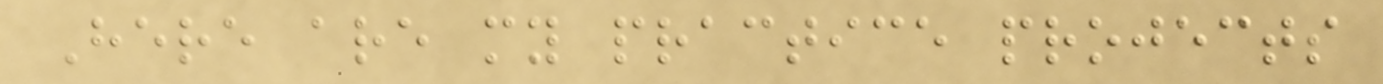Here are my practice projects
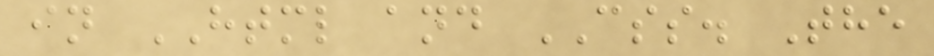in HTML and CSS. The
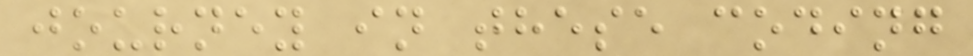journey in these coding
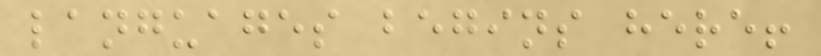languages begins here!
